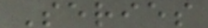Series
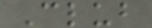Club
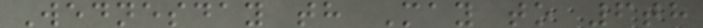Wednesday th May to 6th
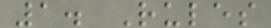1. Rules
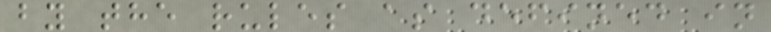by the rules as defined in
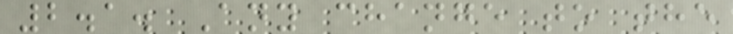2.1. Any change to the
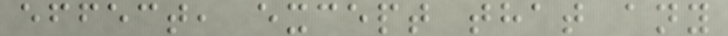effect, except that any
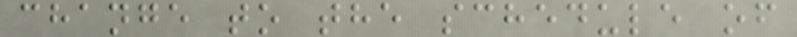change to the schedule of
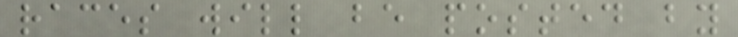races will be posted by
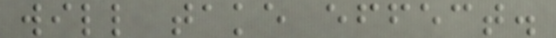will take effect.
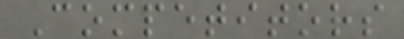Competitors
